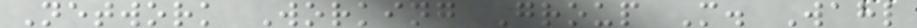Network Working Group M. Wahl
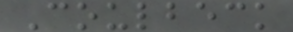Coulbeck
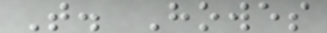T. Howes
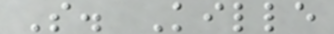S. Kille
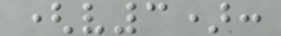(v3):
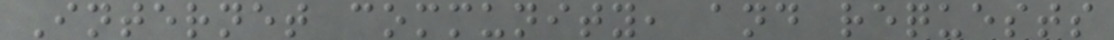Internet community, and requests
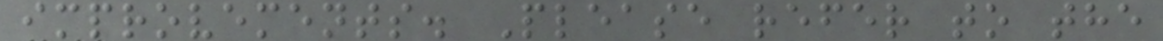improvements. Please refer to the
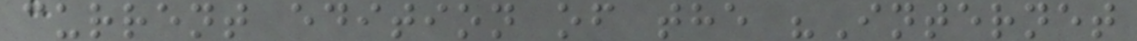current edition of the "Internet
